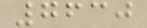7630
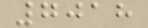7018
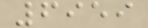6959
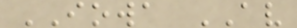IOWA AV
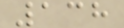138
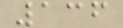136
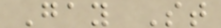Gay St
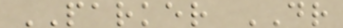PARKER DR
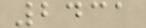2431
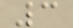3
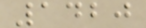1420
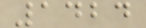1424
